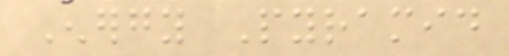Energy Pyramid
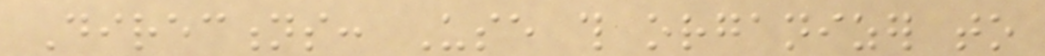Directions: Use this organizer to
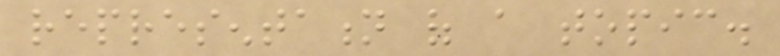representation of a topic.
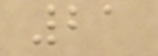21
